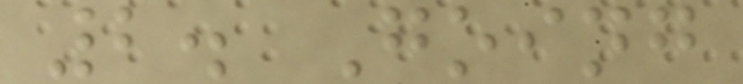2. Going
